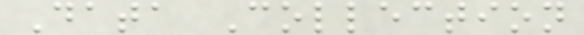Data Collection
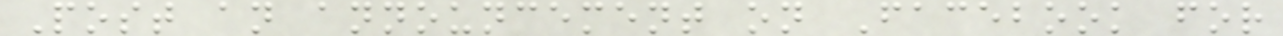Post an announcement on Facebook for
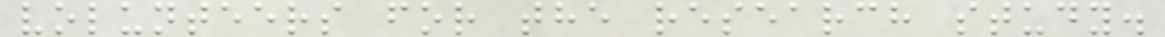volunteers for the research study.
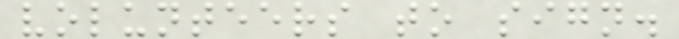volunteers to sign.
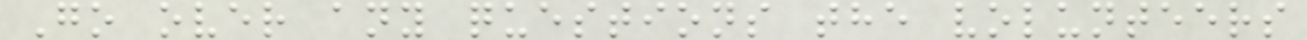Go over any questions the volunteers
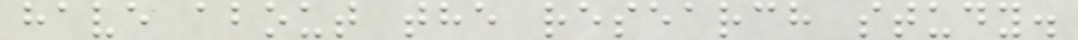have about the research study.
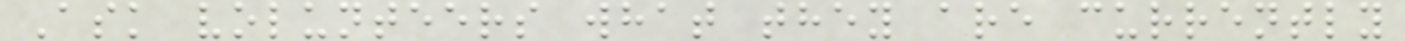Ask volunteers what they are currently
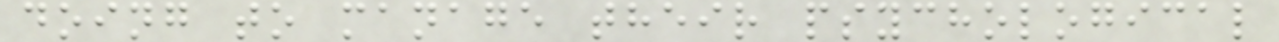doing to manage their psychological
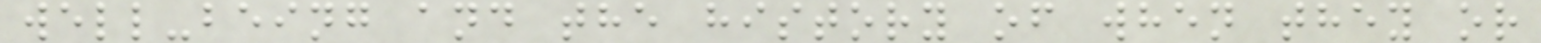well-being and the history of when they or
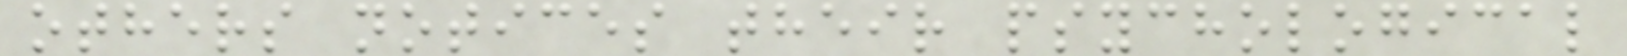others notices their psychological
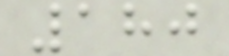180
